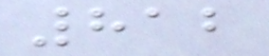812
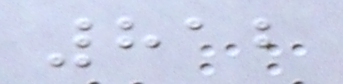812
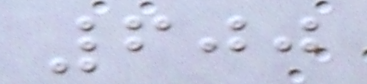600
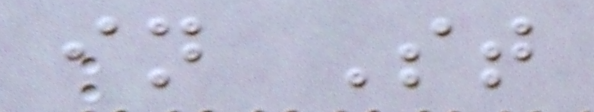in St
